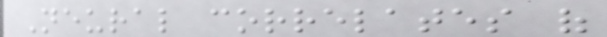Neural correlates of
